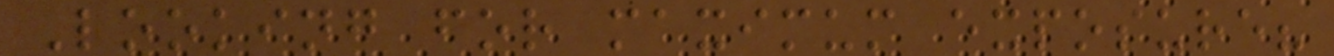Looking for maximum exposure?
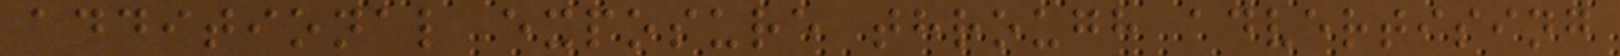additional exposure through advertising
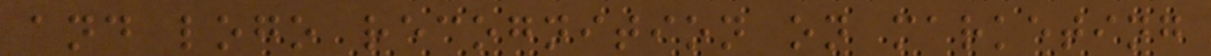and logo recognition on marketing
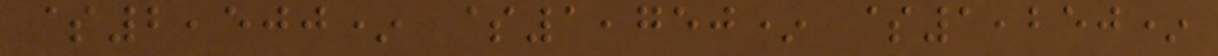$2,500* $1,750* $1,250*
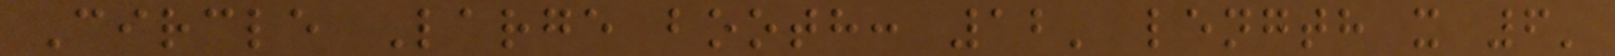Circle Large booth: 12' length x 6'
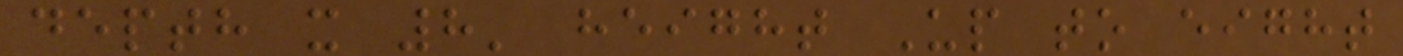depth x 8' height Up to eight
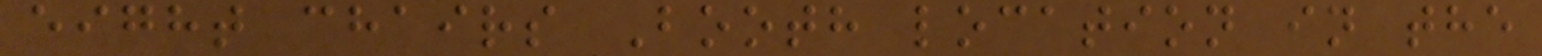eight chairs Booth location in the
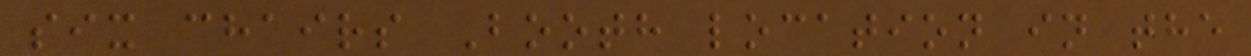six chairs Booth location in the
